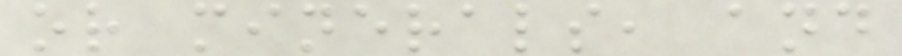or minerals, and
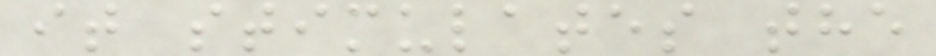it stimulates the
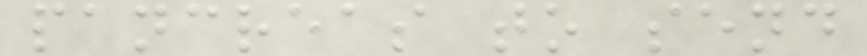pancreas to send
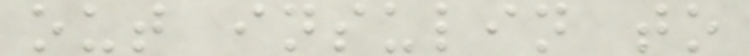out insulin to
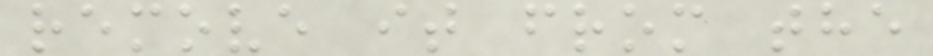remove it from the
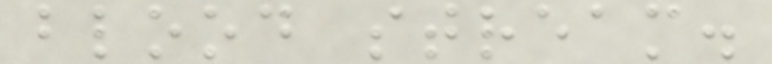blood stream.
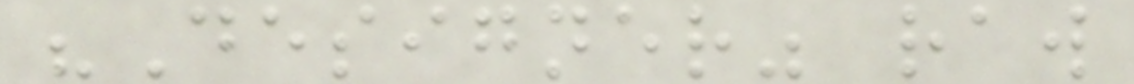"Designer" raw
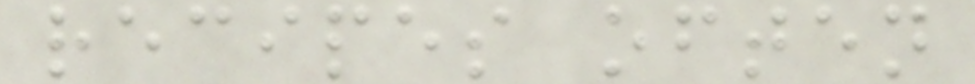recipes often
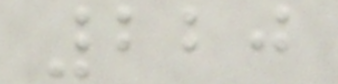220
